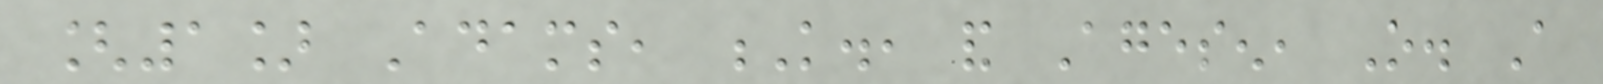[1] Adams, K., and Agesen, O. A
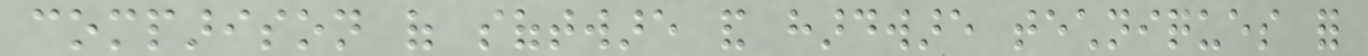comparison of software and hardware techniques for
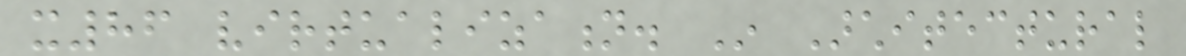x86 virtualization. In Architectural
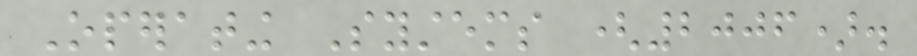Operating Systems (2006).
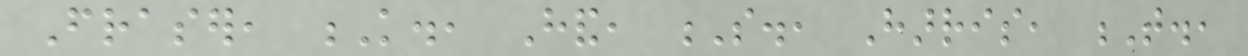Fraser, K., Hand, S., Harris, T.,
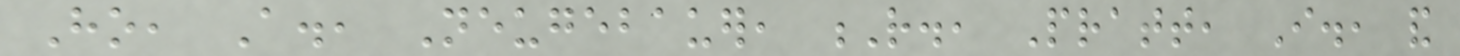Ho, A., Neugebauer, R., Pratt, I., and
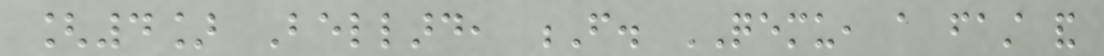[4] Bellard, F. QEMU, a fast and
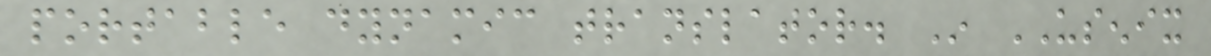portable dynamic translator. In USENIX
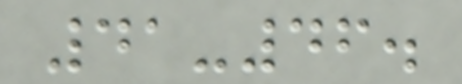41-46.
